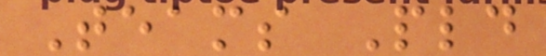Teams Pld
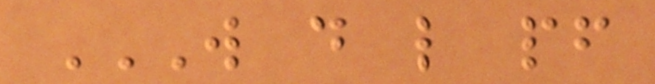W D L PF
